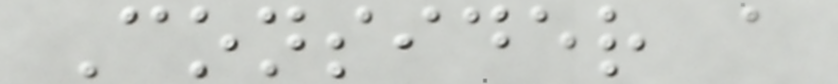Consider a
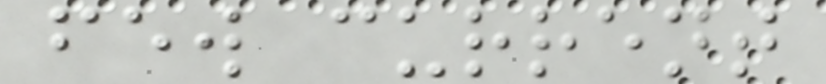few current
